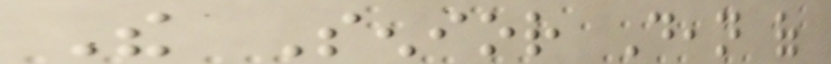The Senior Dean of
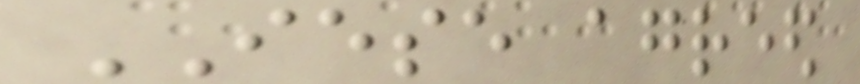IESE agreed
